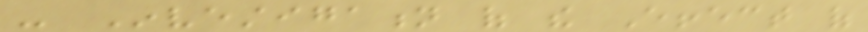- Investigation of the Effect of
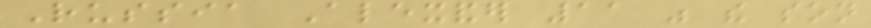Russia Alexander 11 was the son
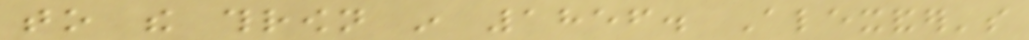to the thrown in 1856. Alexander's
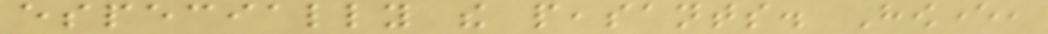especially the peasants. However,
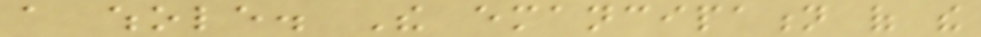a whole. The emancipation of the
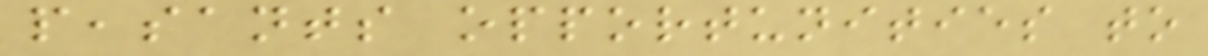peasants opportunities to
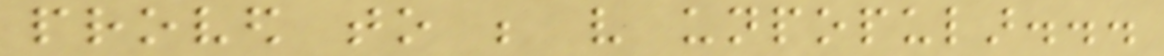proved to be very unpopular...
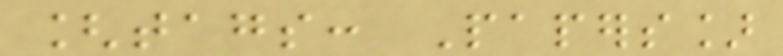[tags: Papers]
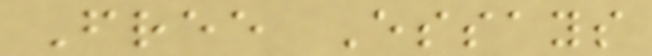Free Essays
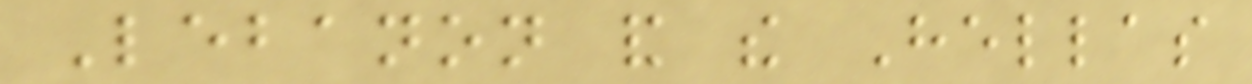Lebanon and the Hellas
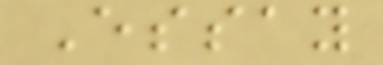Essay
